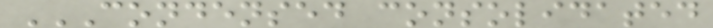CONDENSED CONSOLIDATED
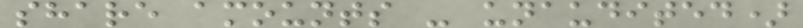share amounts - unaudited)
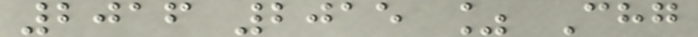2016 2015 % Chg
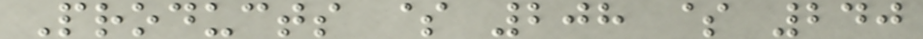Products $ 208 $ 240
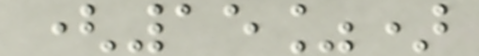(15%)
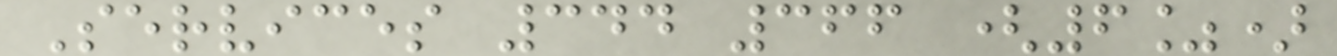Services 344 366 (6%)
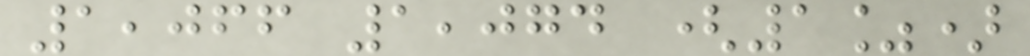1,066 1,074 (1%)
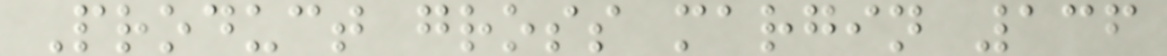Product gross margin 136
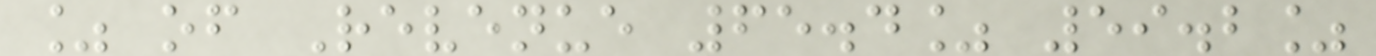% of Revenue 65.4% 59.2%
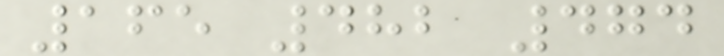165 482 474
